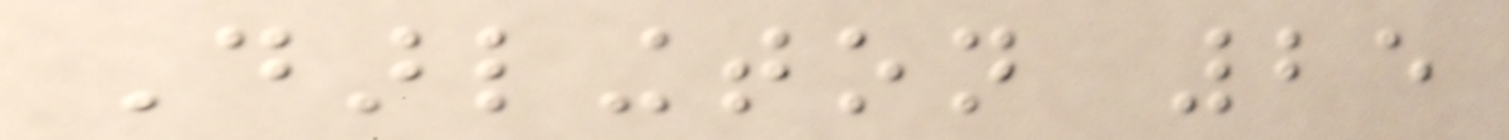Darlington 25
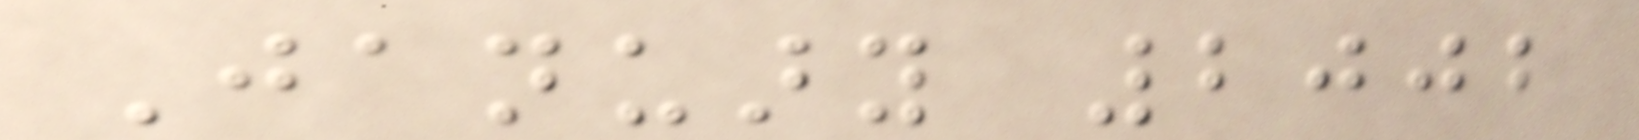January 2002
